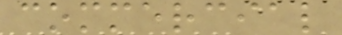commercial
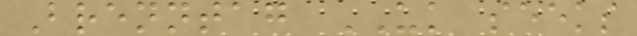Brenntag UK seeks
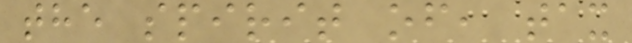the spirit of, tax
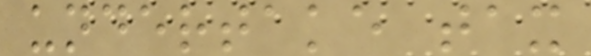undertake tax
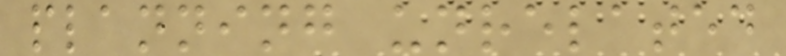planning unrelated
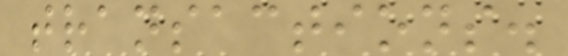transactions.
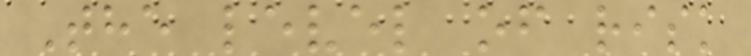The level of risk
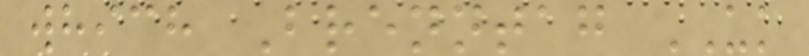which Brenntag UK
